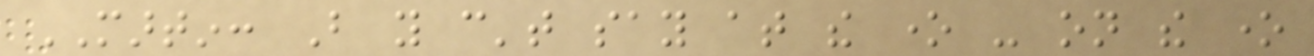MARTIN: But you can't say at the one - on the one
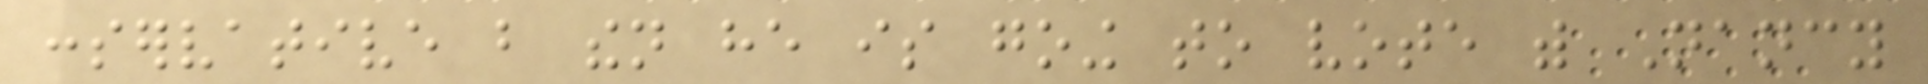conservative but then he is going to vote with Nancy
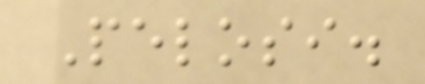Pelosi.
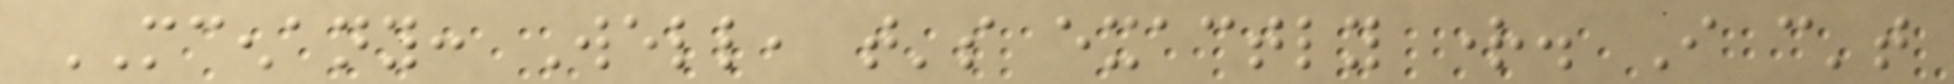MCENANY: Well, that's exactly right. I can't
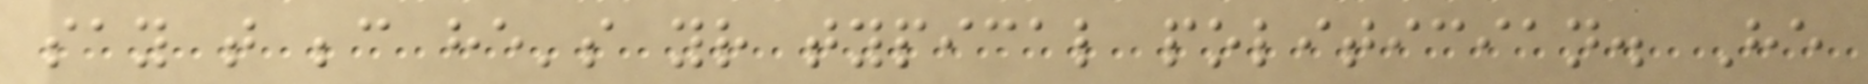say that because he's your typical politician. He
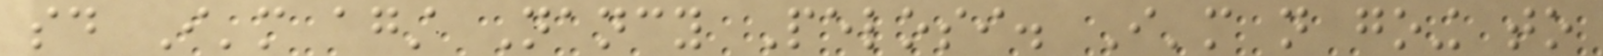said I'm against Nancy Pelosi. I'm not going to
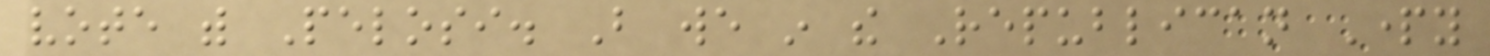vote with Pelosi. But we in the Republican Party
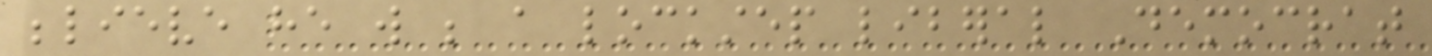believe he will be a lockstep liberal Democrat
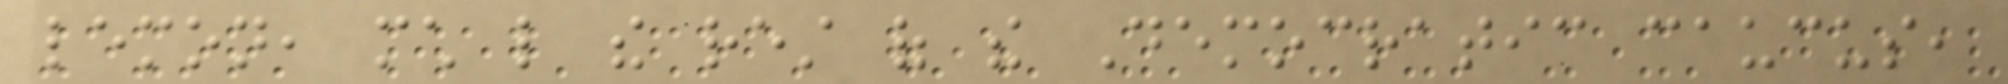lemon, much like the rest of the Democratic caucus,
